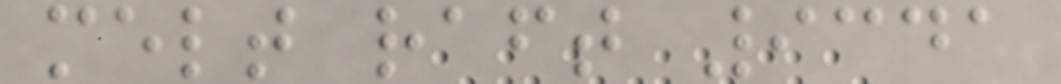melt raft 9341
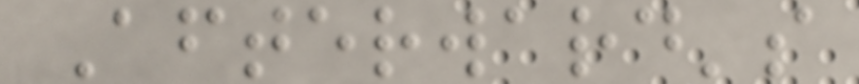Afterward's
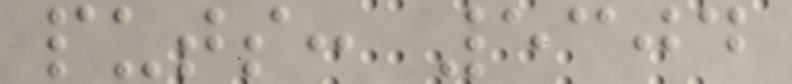puts: 5304
